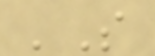'S
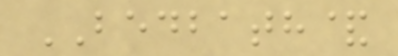BEDBATH&
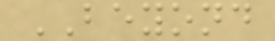BEYOND
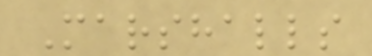Marshalls
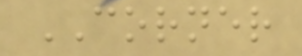CORNER
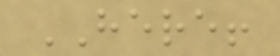HERE!
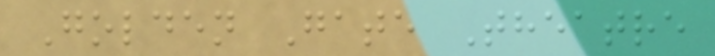Golden Gate Theatre
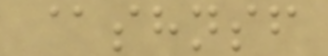@shnsf
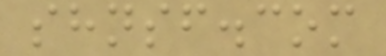shnsf.com
